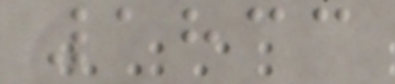1833
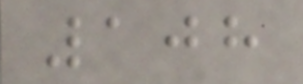108
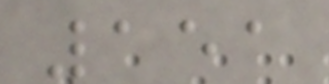151
